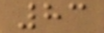83
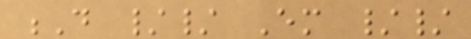D // Em //
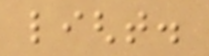light.
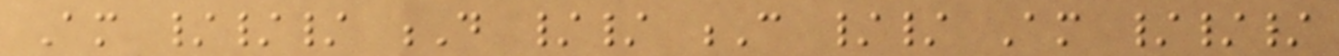Am /// D // C // Am ///
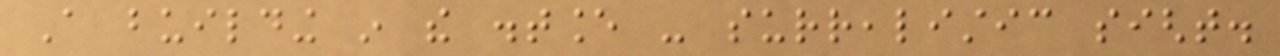A building in the distance - surrealistic sight.
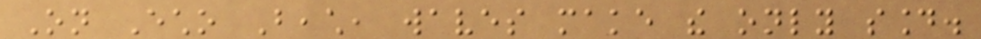On Echo Beach, waves make the only sound.
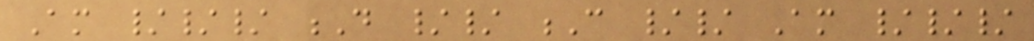Am /// D // C // Am ///
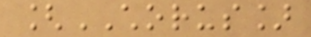[CHORUS]
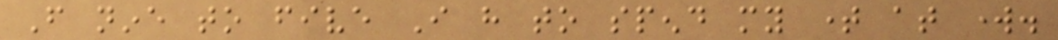From nine to five I have to spend my time at work.
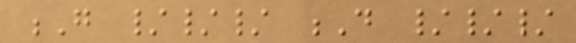G /// D ///
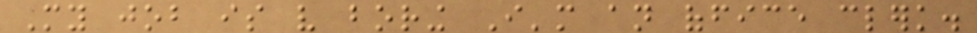My job is very boring I'm an office clerk.
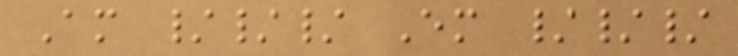Am /// Em ///
